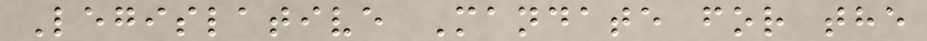Legislative Mandate for the
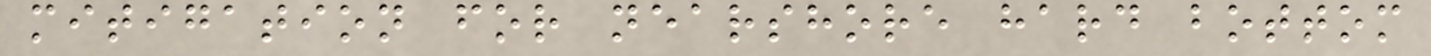mitigation for nearshore hard bottom
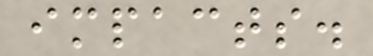impacts.
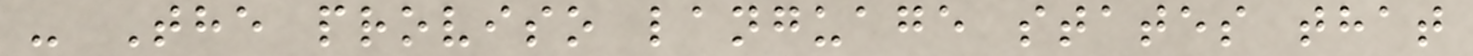- The proviso language states that
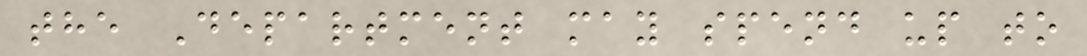the Department may spend up to
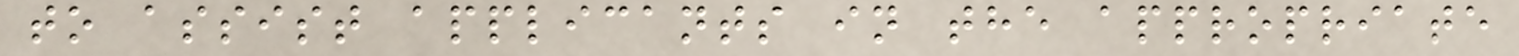to assist applicants in the appropriate
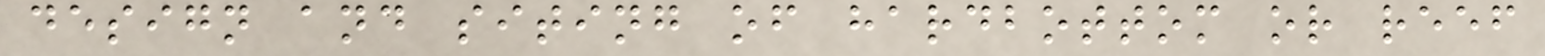design and siting of hardbottom or reef
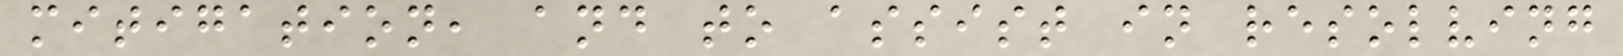mitigation, and to assist in resolving
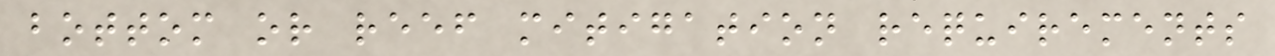bottom or reef mitigation requirements
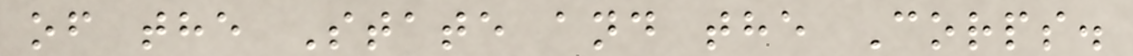of the State and the Corps.
